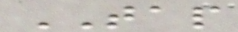TAP
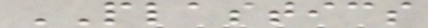PLASTICS
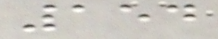154
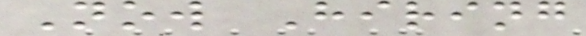Now Hiring
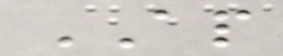AP
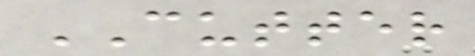CUTTER
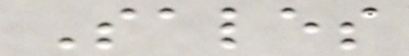Sales
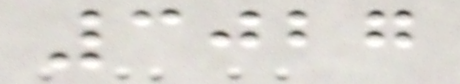3027
